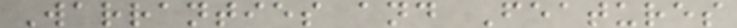Warranties and Features
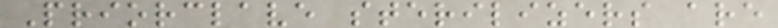Priorclave sterilizers are
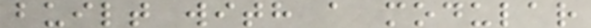built with a modular
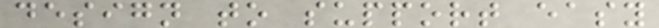design to support easy
